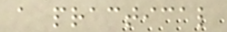a practical
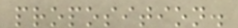proposition.
